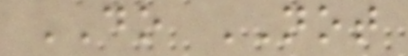DO NOT
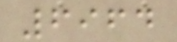6964
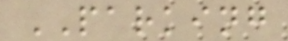PARKING
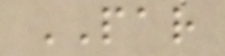PAR
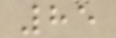85
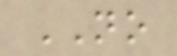NO
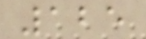125
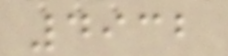4932
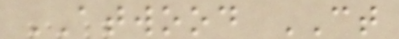ATWOOD CT
